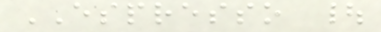ESPRESSO |
